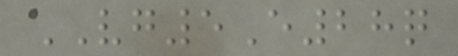VG5E28q
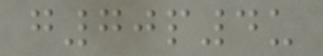g70p4u
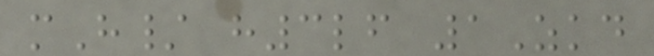mH/ h3lf 1Zkd
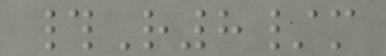#R8/m
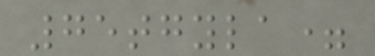75tgyla=
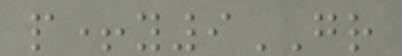p+y9GR
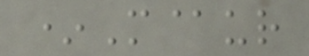*M@ur
